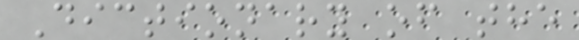Dictionary of the
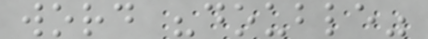word "double"
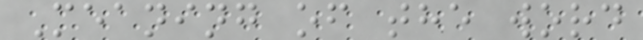Meaning of the word
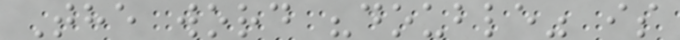The word "double" is
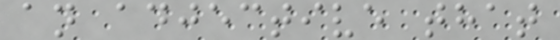an adjective that
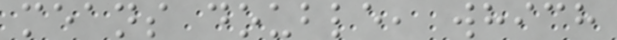means double, which
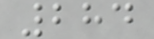284
